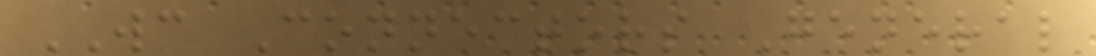WC Connectors General
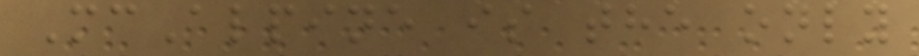McAlpine is the only
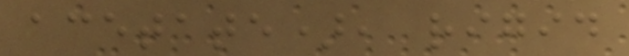acetate), rigid
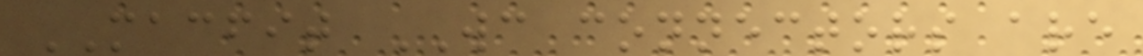MACFIT WC connectors are
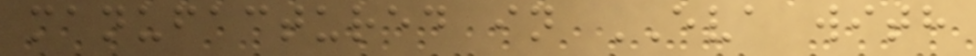manufactured in EVA with
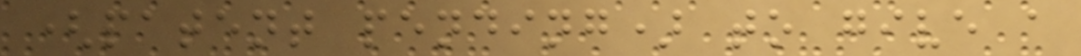(patent pending) to give a
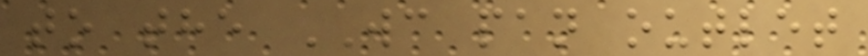to the WC pan outlet
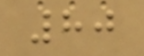80
